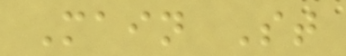Main St
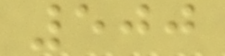500
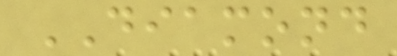DIAMOND
